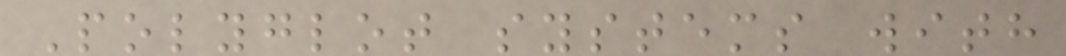Polyglot systems with
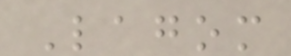Lagom
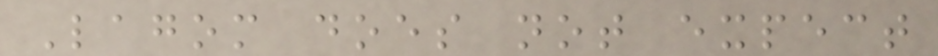Lagom does not expect
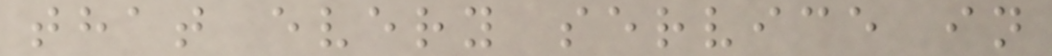that every service in
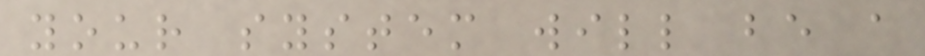your system will be a
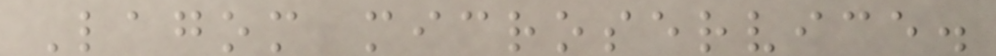Lagom microservice.
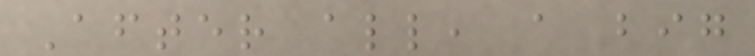After all, a big
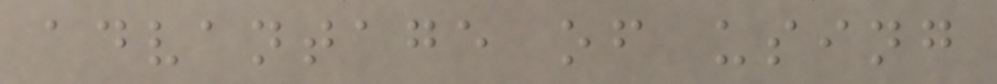advantage of using
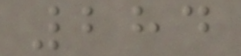284
